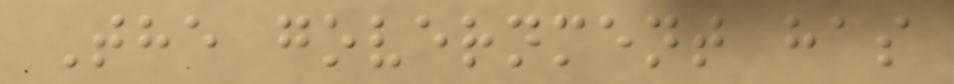The government has
